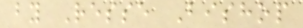by Resse Bishop
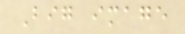Big image
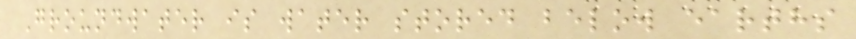Groundwater is water stored below earths
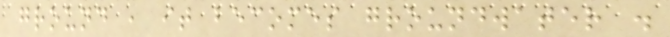ground , it becomes groundwater .
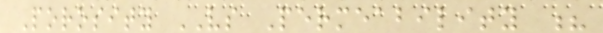Porosity VS Permeability ?
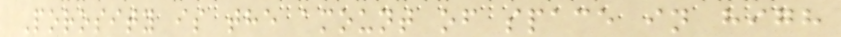Porosity is the amount of space in high
